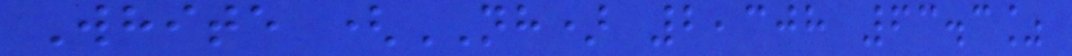White (NH) 2,308 63.3%
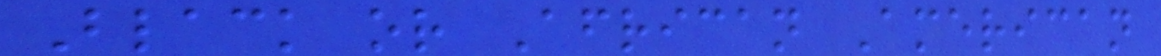Black or African American
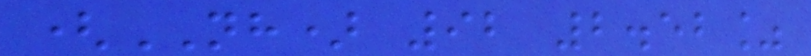(NH) 92 2.52%
